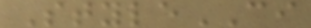StyleCI
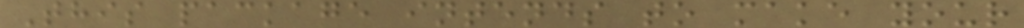This package intends to make your
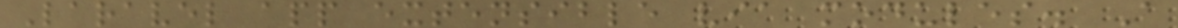Laravel app extensible via modules. A
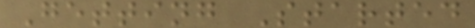Getting Started
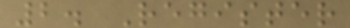2. Register
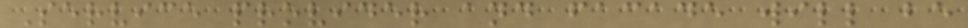Service provider and facade will be
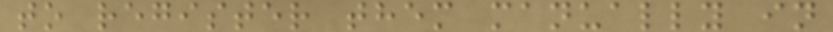to register them manually in
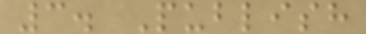3. Publish
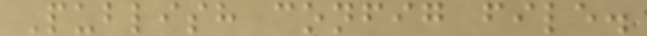Publish config file.
